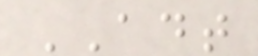ADT
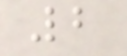2
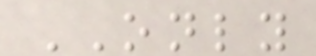ONLY
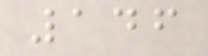146
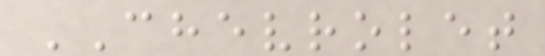CHEVROLET
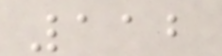112
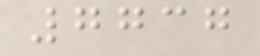7737
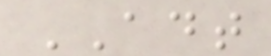ADT
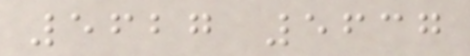5627 5637
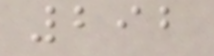292
